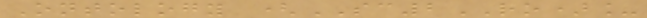Ontology (SC2RO)_
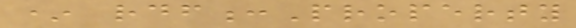* rdf:Property
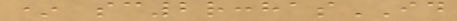* sc2r:hasID
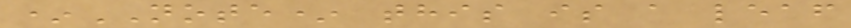*NOTE* this is a leaf
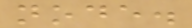node.
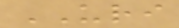URI
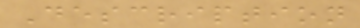Description
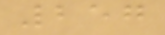257
